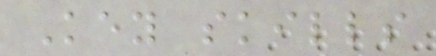Key skills
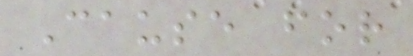Cause for
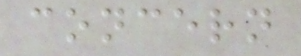concern
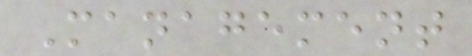Management
